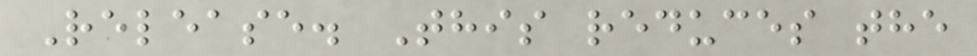Release. This reduces the
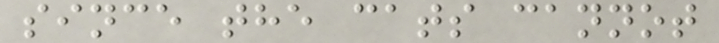since the cats cannot
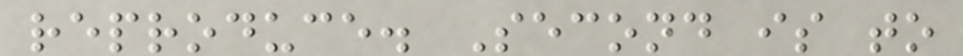reproduce. Second is to
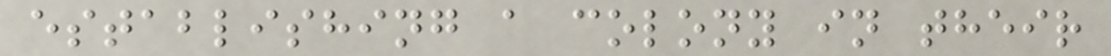establishing a colony in their
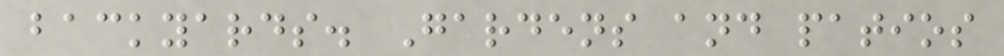backyards. Gardens and patios
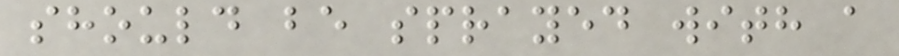should be sprayed with a
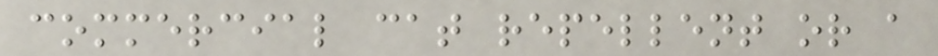commercial cat repellent or a
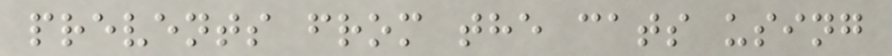prevents from the cats using
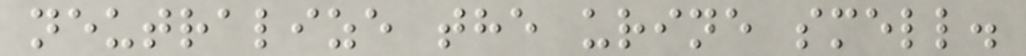neutralize the urine smell.
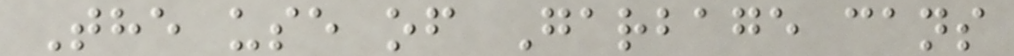The use of Garbage cans
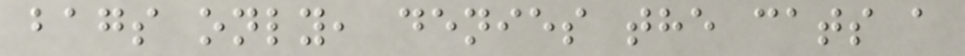bags only, denies the cats a
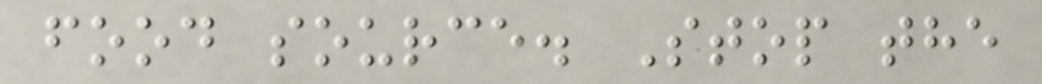food source. Stop the
